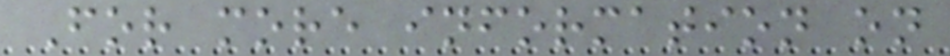For more information on
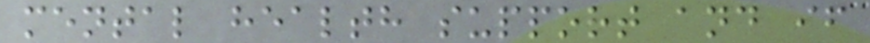mental health support and if
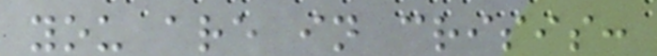you are in crisis:
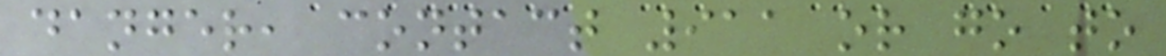danger, contact 911 or go to
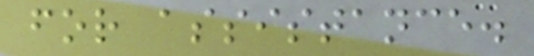for assistance.
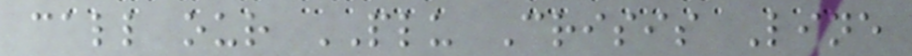call our PLU Crisis Line
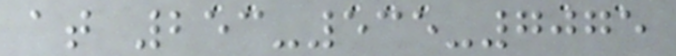at 253-535-7075
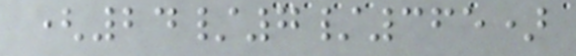(24/7/365)
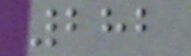282
